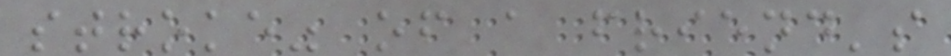stroke" of a friend's
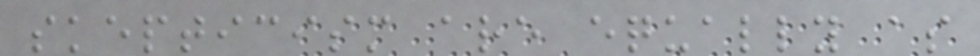skepticism are equally as
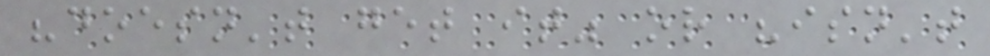"doesn't get it" or "isn't
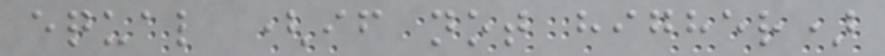equal (if not higher)
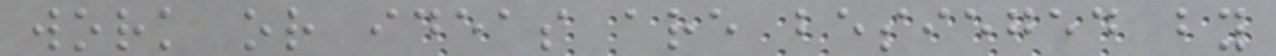work or ideas are besieged by
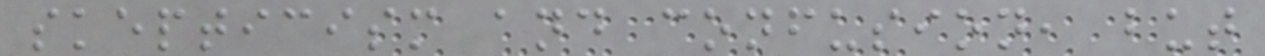skepticism and confusion, but
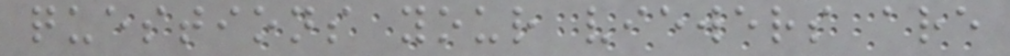questions your viewers are
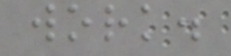work.
